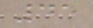45
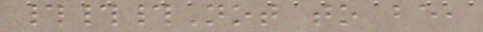###Not to be,
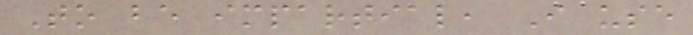To be impartial, I use
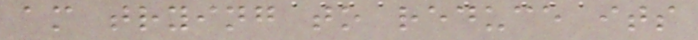am trying to reduce its
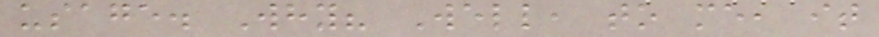usage. Why? Well, to me, it
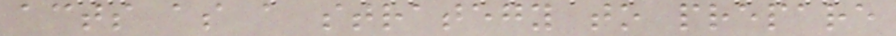acts as a strategy to prepare
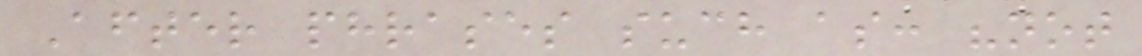After phrases such as: "not
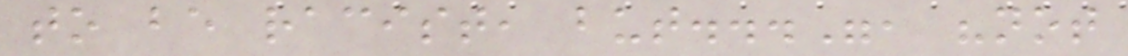to be racist, but...", "not
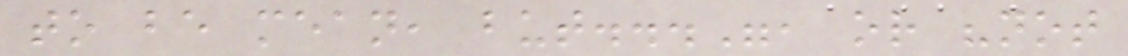to be mean, but...", or "not
